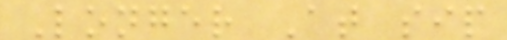Longer At sip
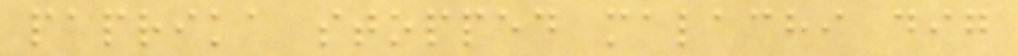paprika stopped malachi dig
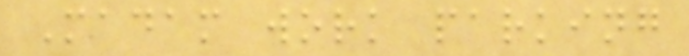Madam work parking
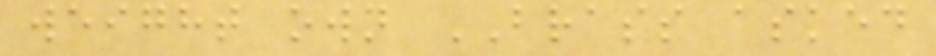weight own BRASS asked
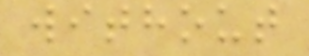without
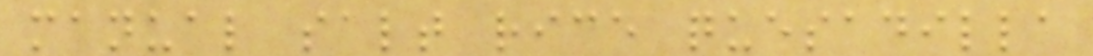manual salt rice quesadilla
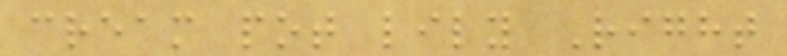cream pot lily Right
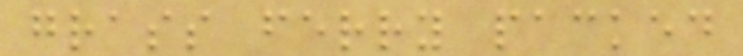grass ferry packed
